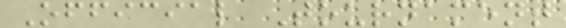Official Tournament
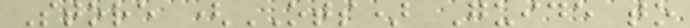Store (OTS) Guide to
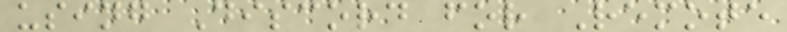using Discord for Remote
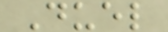Duel
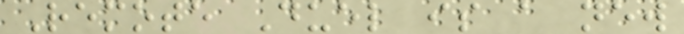Remote Duel is a new
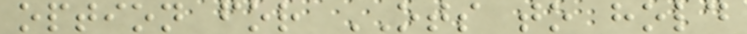option for OTS to hold
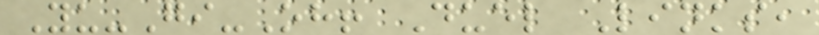Yu-Gi-Oh! Duel Links,
